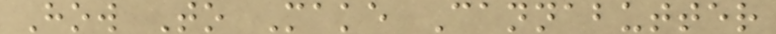How To Make Cannabutter
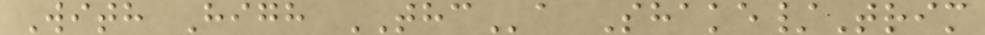With High THCa Shake/Trim
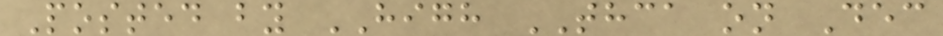Posted by HIGH THCA on Dec
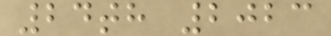24th 2023
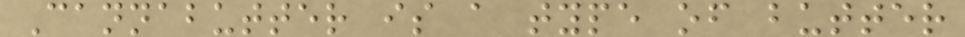Cannabutter is a type of butter
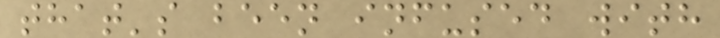that's been infused with
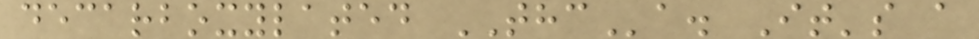decarboxylated THCa. It's a
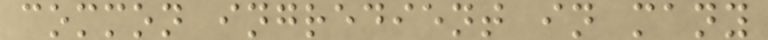common ingredient in many
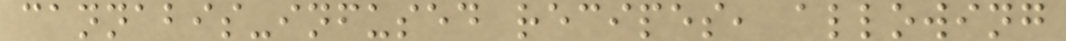cannabis-infused recipes, allowing
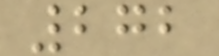272
